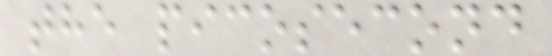the picosecond
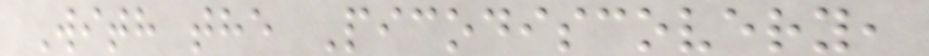With the Picodiscovery,
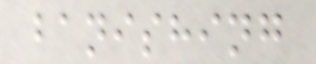banishing
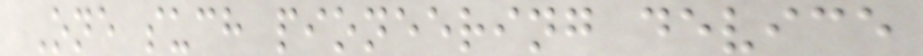One such pioneering device
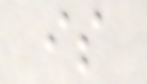is
